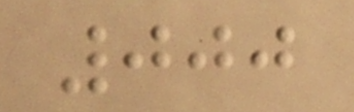000
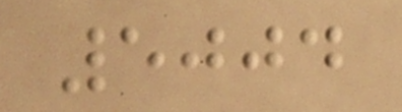5004
